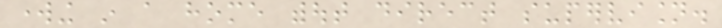working in a home without direct supervision.
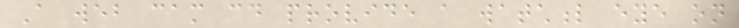A web cam could provide a watchful eye on
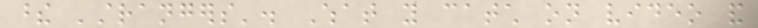these 'strangers'. What you catch on video and
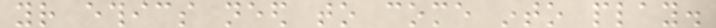your ethics need to come into play.
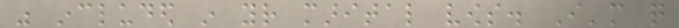was included in your marital vows. I'm quite
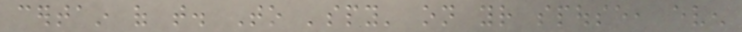certain of that. To 'spy' on your spouse, even
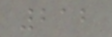212
